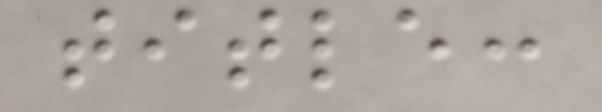title:
